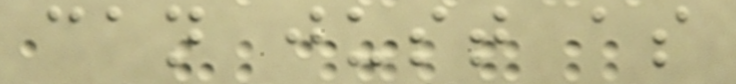can just as
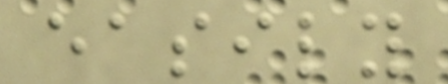easily
